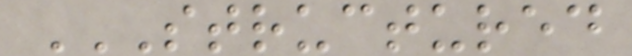STRUCTURED
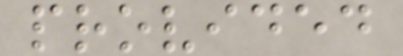provided
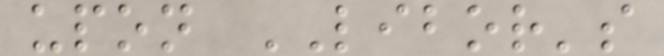upon LIBOR's
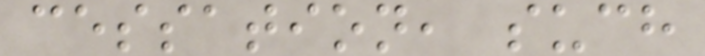cessation, such
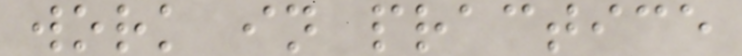work in practice
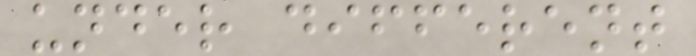under different
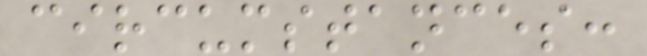circumstances:
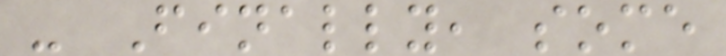- Finally, some
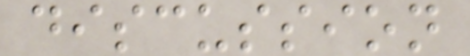discussion
